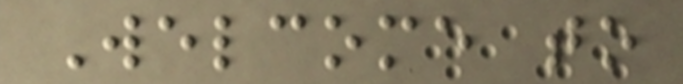Welcome to
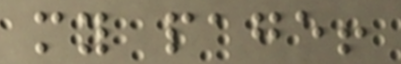my page!
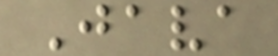Java
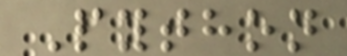Python
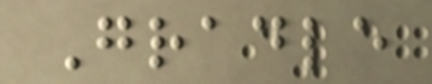Gradle
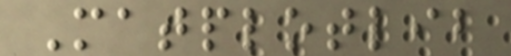Matplotlib
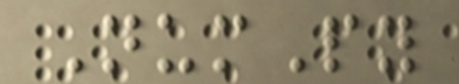NumPy
